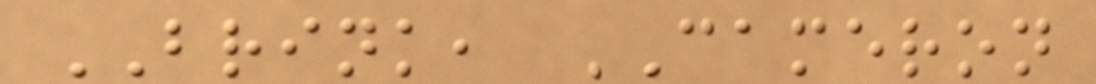BRINK, CAMERON
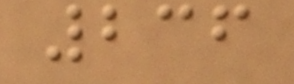236
